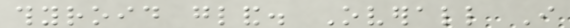thyroid gland. Overall I
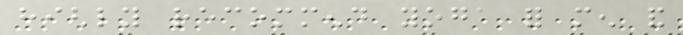highly recommend yoga for men and
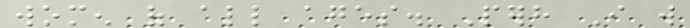women of all ages. Perhaps I will
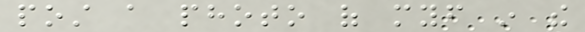post a photo of myself in the
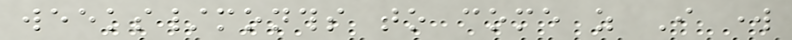weeks/months to come as I work
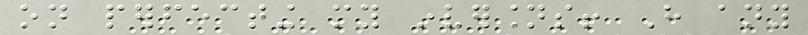on perfecting my inversions! Have any
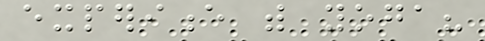experience with yoga?
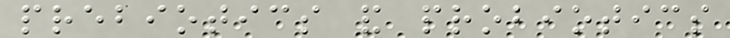prebiotics and probiotics
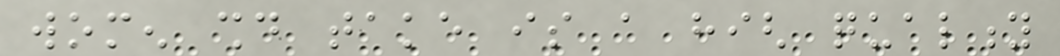women should take is a high quality
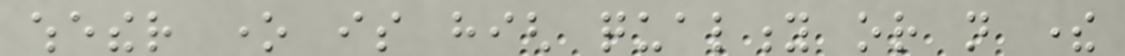whether one is high quality or not there
